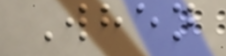When
